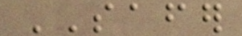SAFER
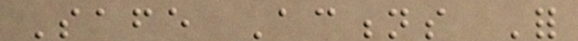Safe Actions For
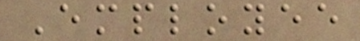Employee
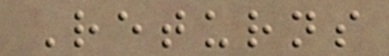Returns
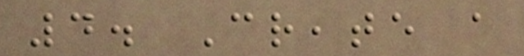4. Create a
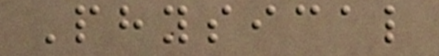Physical
